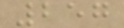257
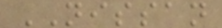NISSAN
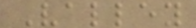Valley
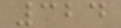324
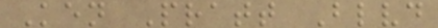Ken Pratt Blvd
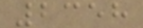2358
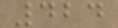424
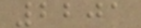2201
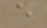e
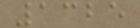1325
